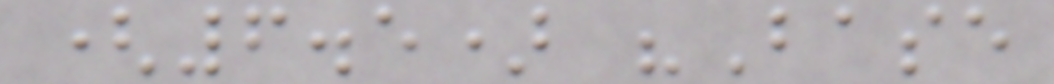(6.5) "Base
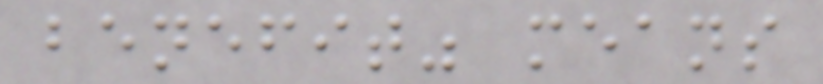benefit" means
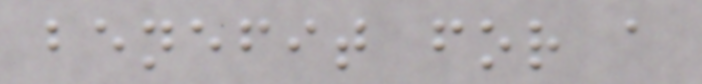benefit for a
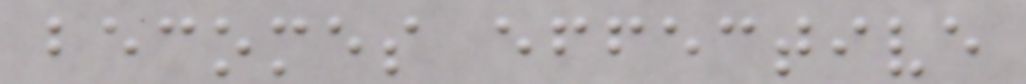becomes effective
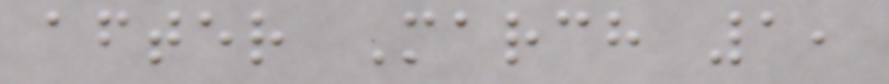after March 1,
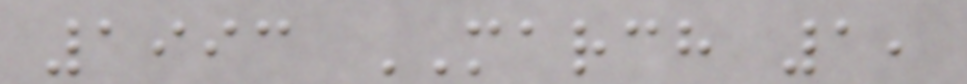1993 MARCH 1,
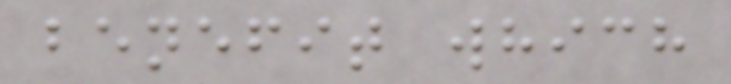benefit which
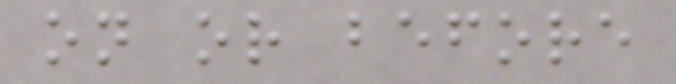on or before
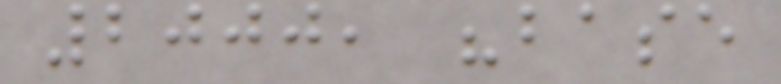2000, "base
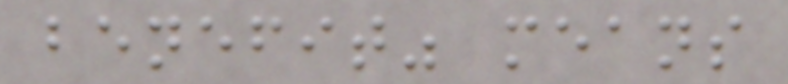benefit" means
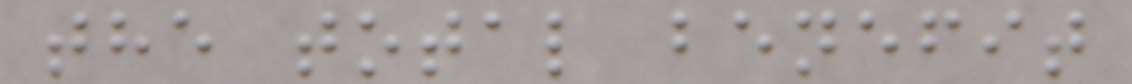the total benefit
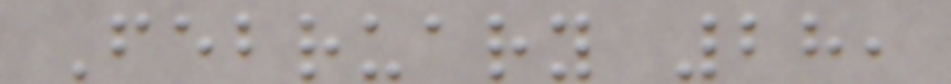February 28,
